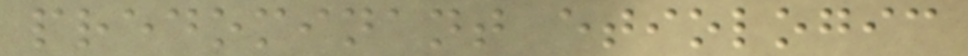predominant etiologic
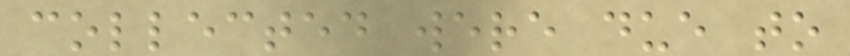collected were due to
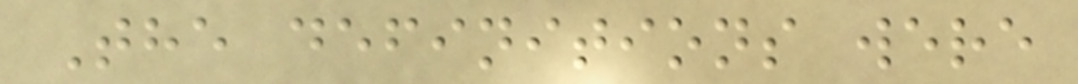The definitions were
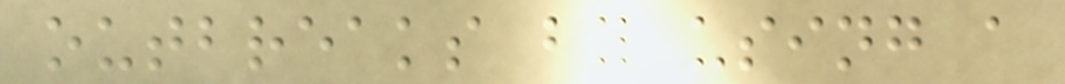outbreaks by using a
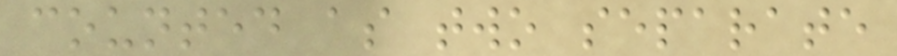counted as two separate
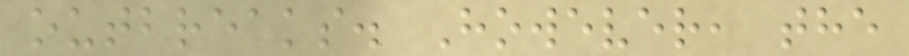outbreaks. However, the
